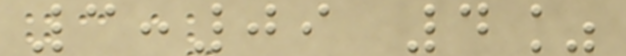3:09 4%
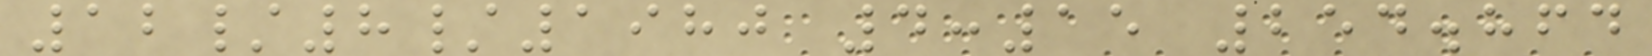12/8/1980 4:15 254.864
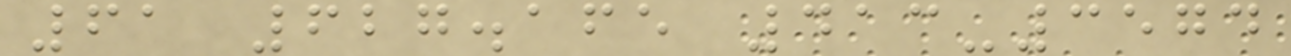61 627.165 413-3574
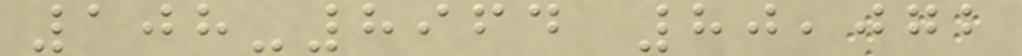108-8964 80,072
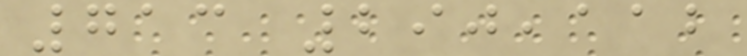713 290,112
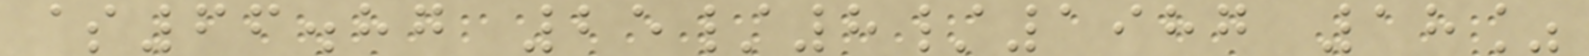$66.87 25/8/1987 18%
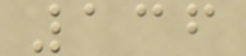136
